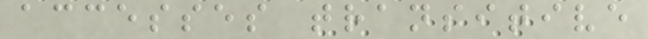accesses transitive
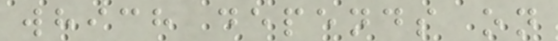which depends on
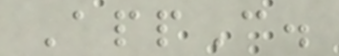AppC.
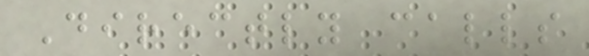Directly calls
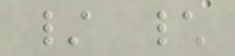/ \
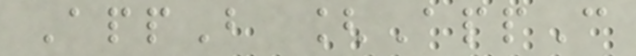AppB [AppC
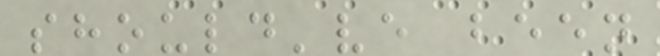should've been
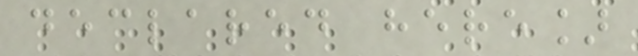declared here]
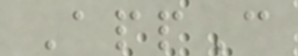AppC
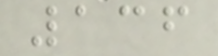136
